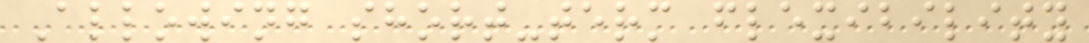Allowing short-term flexibility
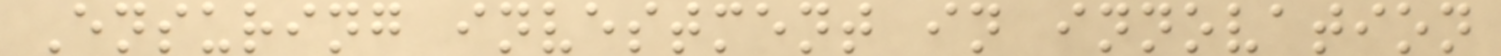Ensuring investment in innovation
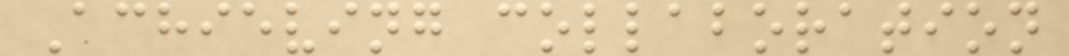Achieving collaboration
